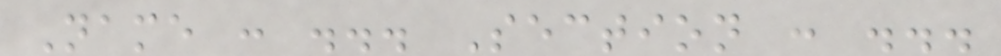Name : ... Section : ...
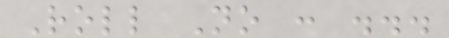Roll No : ...
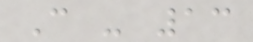C - 13
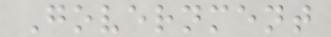Government
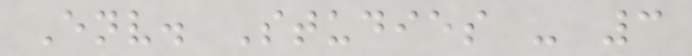Env. Studies - 3
